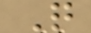Q
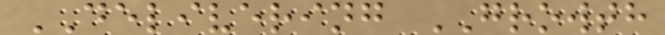DELIVERING GROWTH
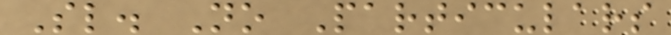Sl. No Particulars
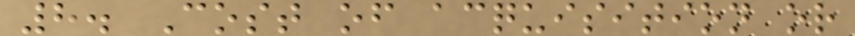8. Cost of acquisition or
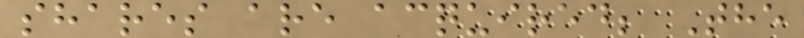shares are acquired; The
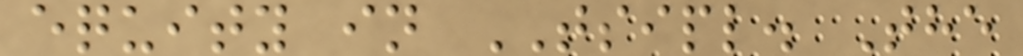equity in TSIPL. The
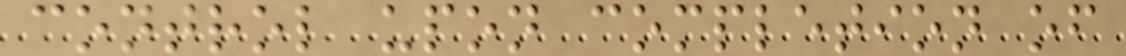control upon completion of
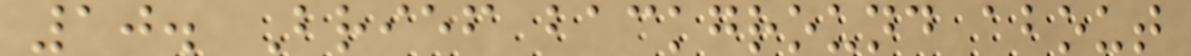10. Brief background about
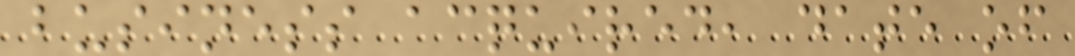business acquired, date of
